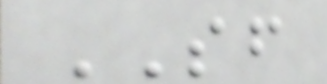SF
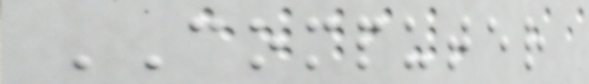COMPUTER
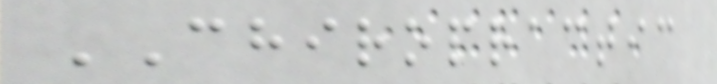CHIROPRACTIC
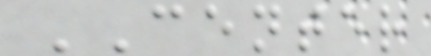CENTER
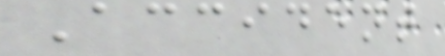Accident
